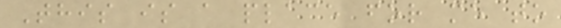This is a place for me to
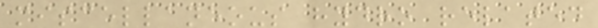miscellaneous hydro related
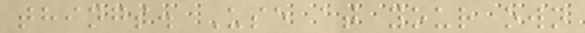things. Use at your own
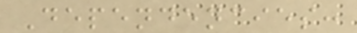Dependencies:
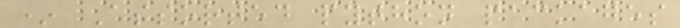* Assorted python packages
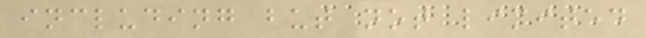including but not limited
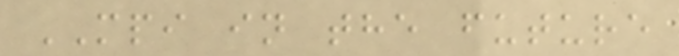MPI in the future
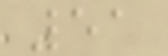51
